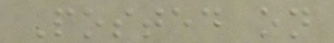Posted on
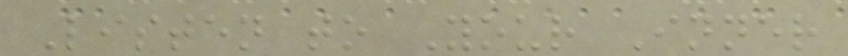Listen to Your Inner
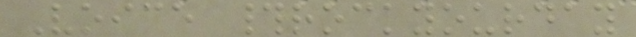Voice #rockyourday
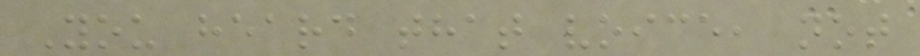You heard that voice, not
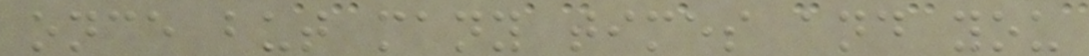once but many times and you
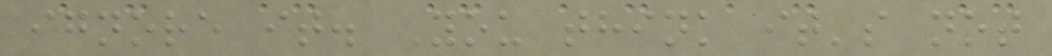ignore it. You think it's not
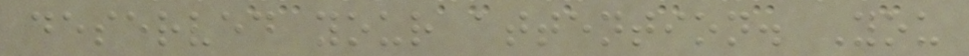deserved your attention. You
